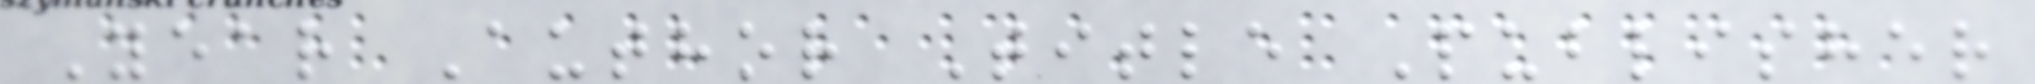Year Author Title Publisher
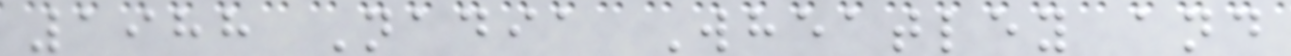1988 Nadia Wheatley and
